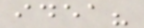idea?
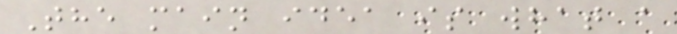The main idea is what a
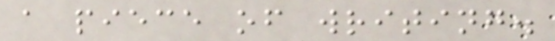a piece of writing.
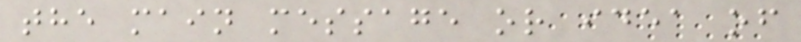the main message or idea of
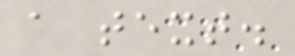a text.
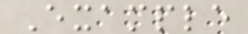Example
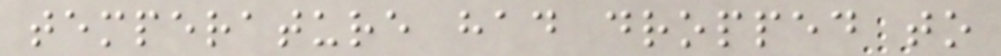temperature had dropped to
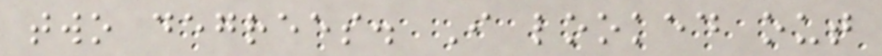two degrees. I looked out
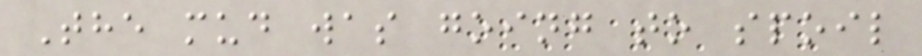The mud was going to spoil
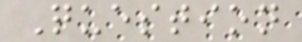Question
